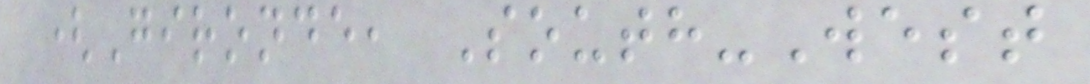(Gironde, South-West
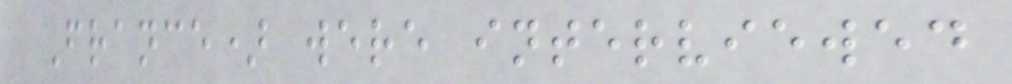France) were interviewed
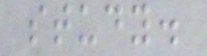study.
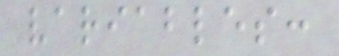variables:
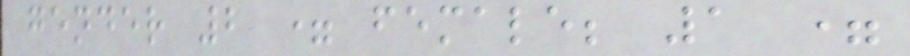gender 2 = female; 1 =
